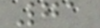71
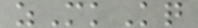zMkKq
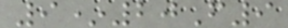9*20F9
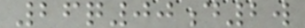26q00d2w
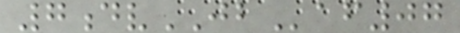7dvJBaf07
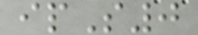ipS0
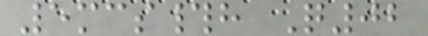5mcs#h Q02
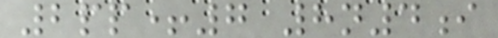2pp+7 8n4i
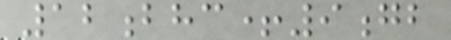12bhc+9gb
